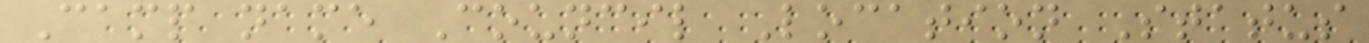Camp name Council Location Status
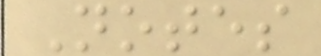Notes
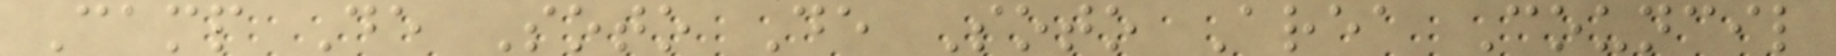Camp De Soto De Soto Area Council
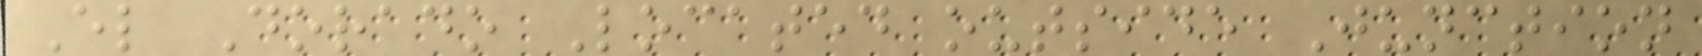El Dorado Located outside Junction
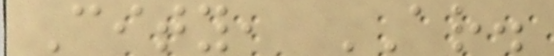City, AR.
